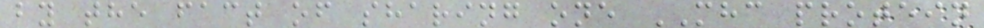by the fact of sharing one MHC protein
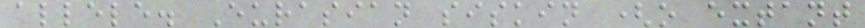allele. Eurasian siskin (o extant
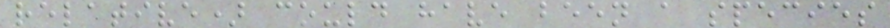relative) could have been a species
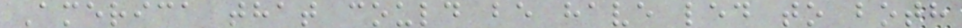America that could be have led to both
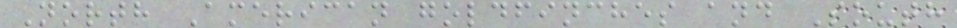North American goldfinches and South
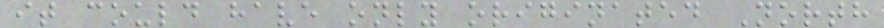it could have only originated North
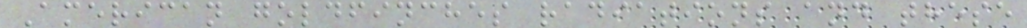American goldfinches radiations and these
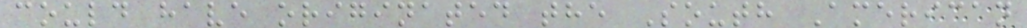could have originated the South American
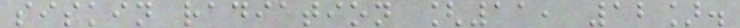siskin radiation [11, 12].
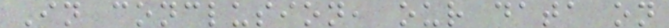In conclusion, our data on
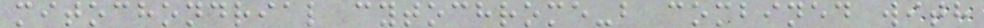mitochondrial cytochrome-b combined with
